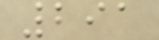291
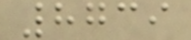8739
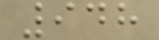948
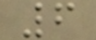6
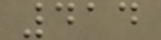414
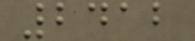2412
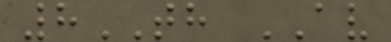8TH AV
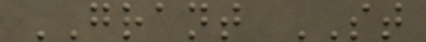GRANT ST
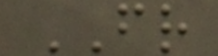FR
